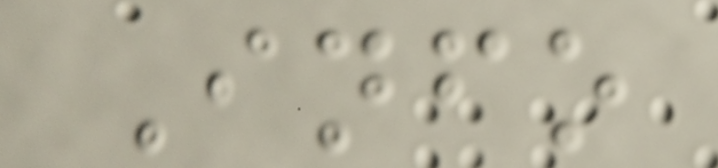Info
